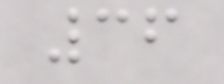36
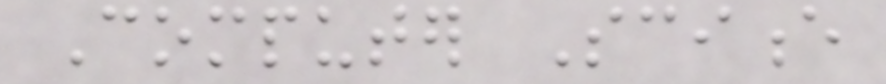Computer Science
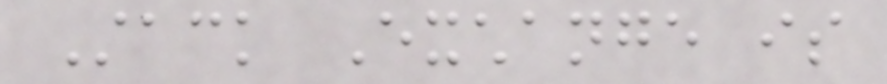Stack Exchange is
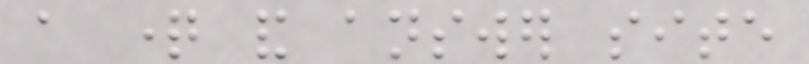a question and answer site
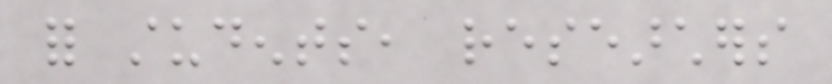for students, researchers
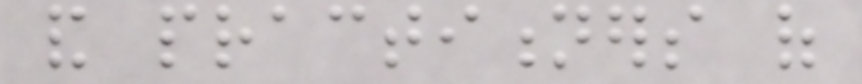and practitioners of
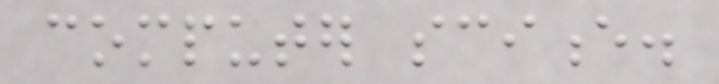computer science.
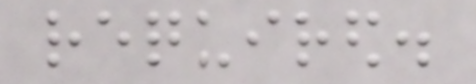required.
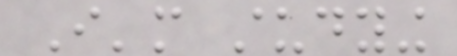I'm studying
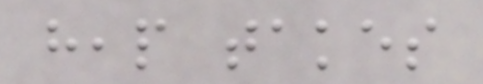heap takes
